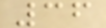36
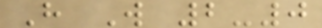H W 2-0
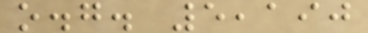o.g. 5,190
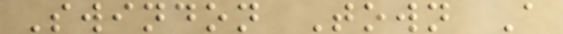Swindon Town A
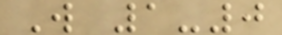W 1-0
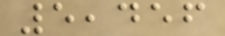5,456
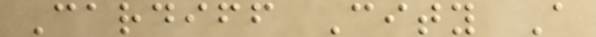Cardiff City A
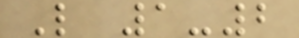L 1-2
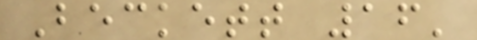Beckett 16'
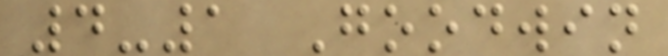4-1 Goodwin
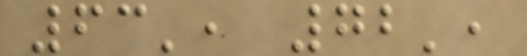63', 72',
